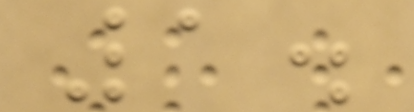1.
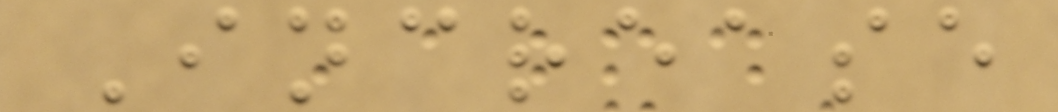Increase
